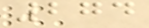274
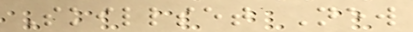Skillset New
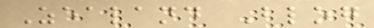Zealand Blog
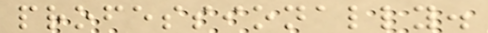professionally.
